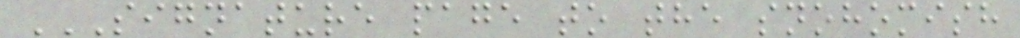SIGNATURE PAGE TO THE SNOHOMISH
